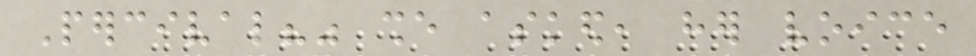Percival?" she asked, her voice
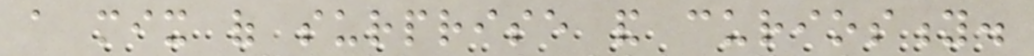a mix of surprise and curiosity.
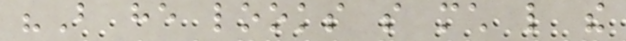"But he looks so much like the
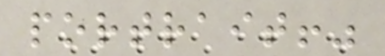portrait!"
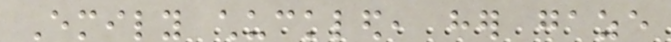Emily chuckled, her gaze
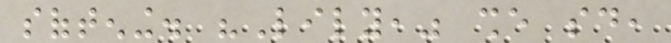softening. "Lily," she said,
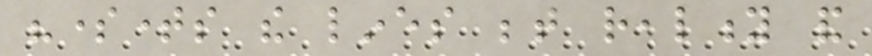"sometimes the lines between reality and
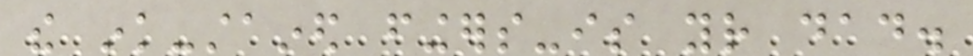the ink-stained fingers-is your dad.
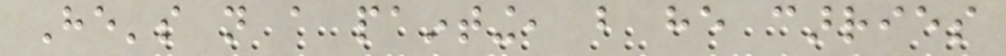He's not a painting, but he carries
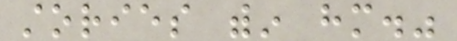stories within him."
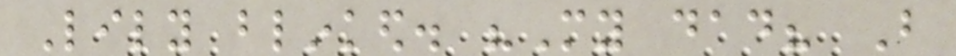Lily blinked. "My dad? But
